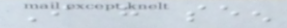I have seen
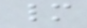many
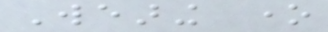Wearing one
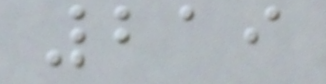219
